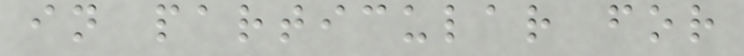in particular for
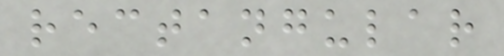rectangular
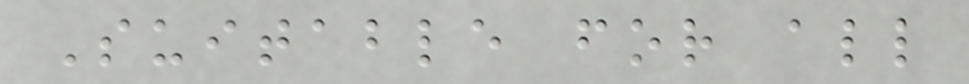Suitable for all
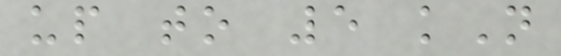up to 5 kN
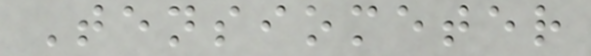Tensiometer
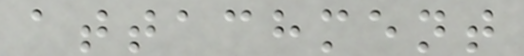attachment
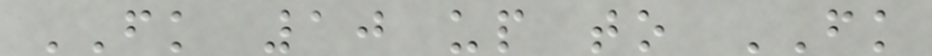FK 10 up to FK
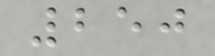250
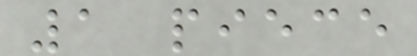1 piece
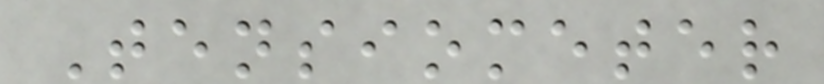Tensiometer
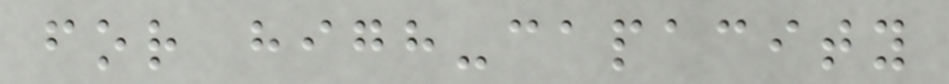for high-capacity
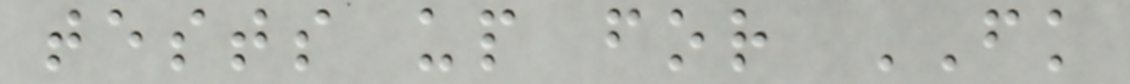tests up for FK
